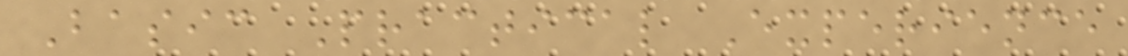Basic Practical Experience
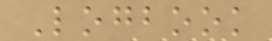Logbook
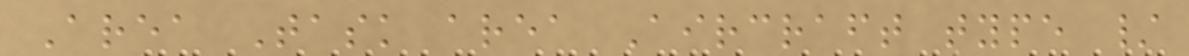Area Task area Aircraft type /
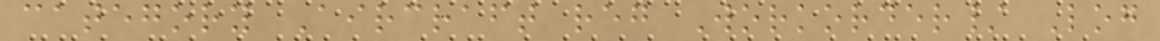category Aircraft reg Workorder/ Log
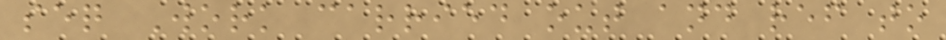seq Work carried out and ref to
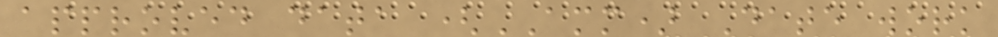approved data (AMM) Date work
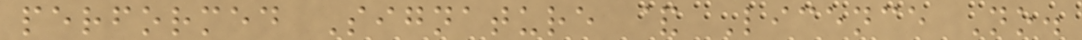performed Signature & Licence No.
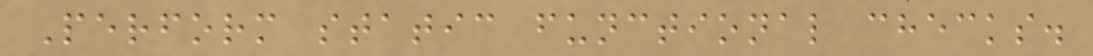Perform static functional checks.
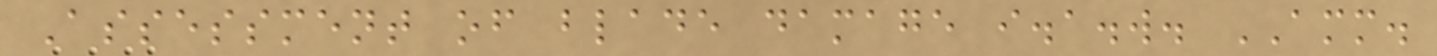Assessment of blade damage i.a.w. AMM.
